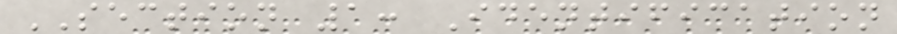SECTION 1: Identification
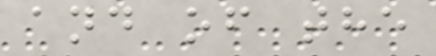and of the
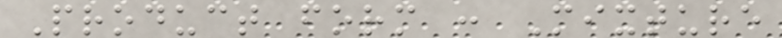Product form : Mixture
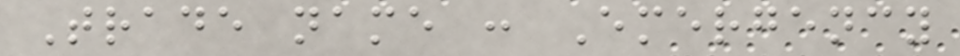Trade name : Emergency
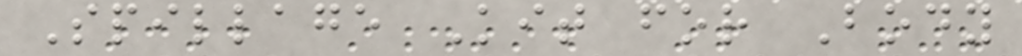Spillage Kit for Body
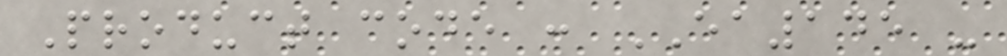Product code : EA145 -
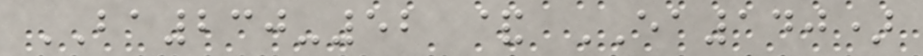BA230-52 & EA140)
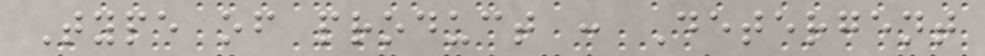Type of product : Detergent
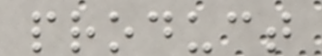product
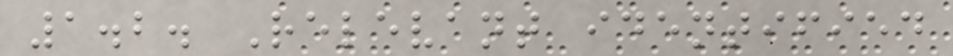1.2. Relevant identified
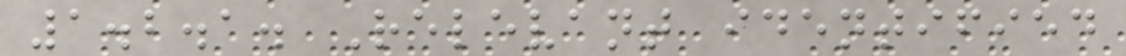1.2.1. Relevant identified
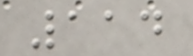114
